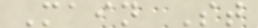Main St
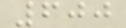600
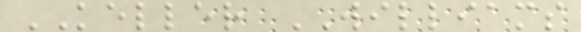KELLER WILLIAMS
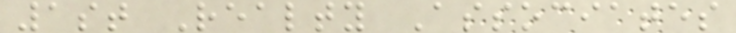1st Realty Associates
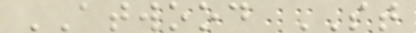ATWOOD ST
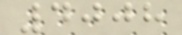4008
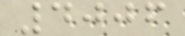4006
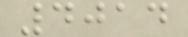4014
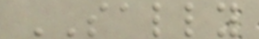SALLY
